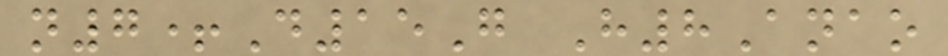n7+D15G H8Anao
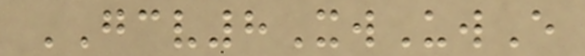GCV8XwUwE
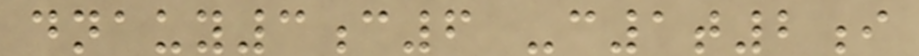dnauy3c6 -c1t2i
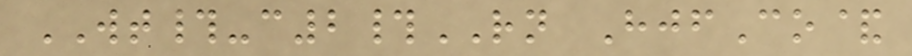WT#-c2#RN HjfCo&
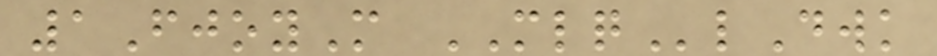1FjoyM MLQlDwk
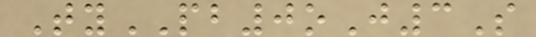TyPB0oJ3S
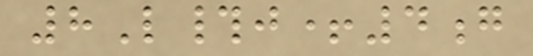8L#j+4g
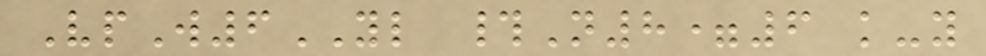VpW6YL #N8=6 k-y
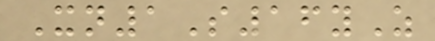Xn1S16yZ
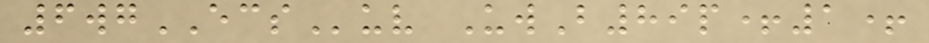6wgECSuv UwB89p+1+
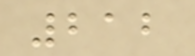212
